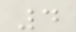4
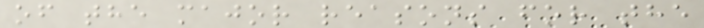of the major reasons for the
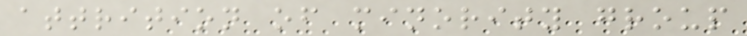attrition of minority group
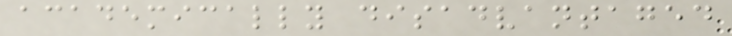academically disadvantaged
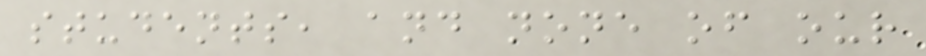students, and none of our
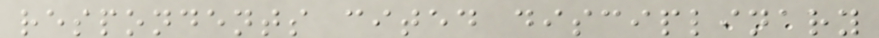respondents cited disciplinary
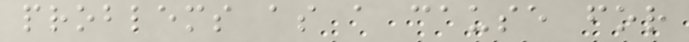problems as a cause for
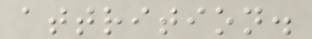attrition.
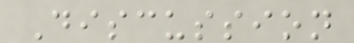Discussion
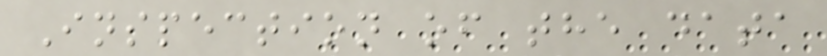Inspection of the data
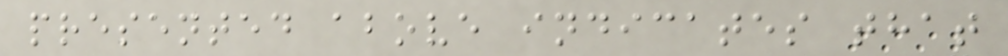presented above indicates that
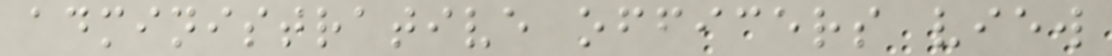administrative officers view
